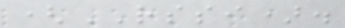(RSSI).
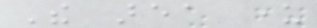The area under
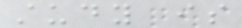study is
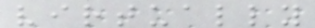virtually
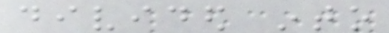divided into
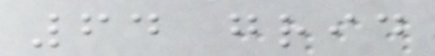64 grid
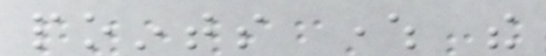points where the
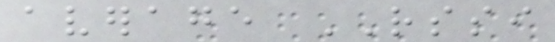average RSSI
